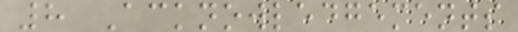8 Acknowledgements
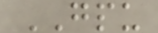GPU
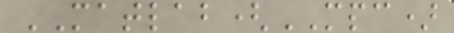MATLAB(MPC)
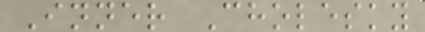Inner Cholesky
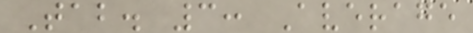Tab. 3: Average
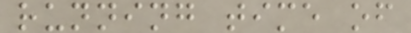running time of
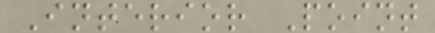Interior Point
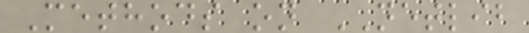Methods on NETLIB
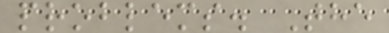problems. The
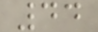44
